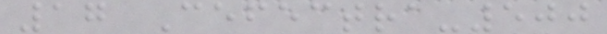17 Cefectra-500
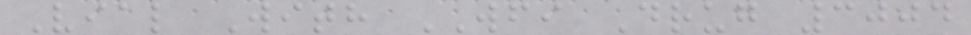Vial With WFI Drug 3004
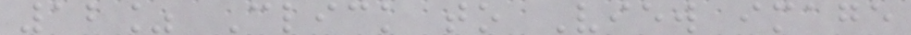12% Click to View image
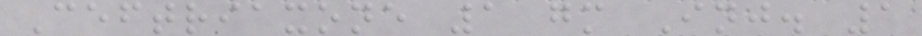Ceftriaxone 1 gm Inj. 1
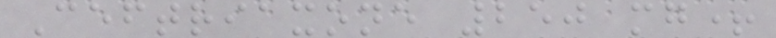Ceftriaxone 250 mg+
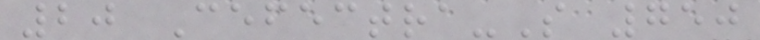20 Cefectra-S 750
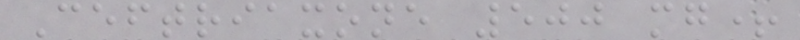Ceftriaxone 500 mg+
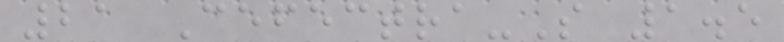21 Cefectra-S 1.5
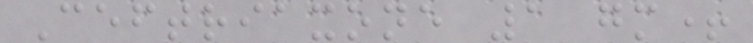Ceftriaxone 1 gm+
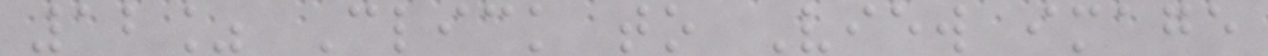12% Click to View image
